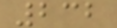232
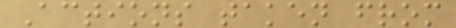Actions taken from
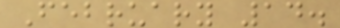February 14.
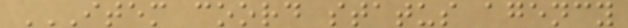ITEM COORD STATUS AGENCY
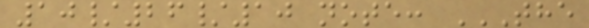10/26/10 note: THE
